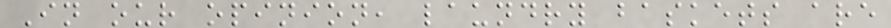In our opinion, laundry baskets are
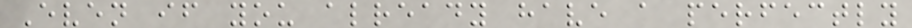Even if you already have a perfectly
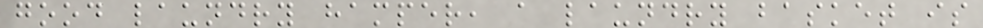good laundry hamper, a laundry basket is
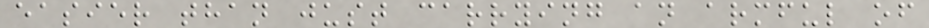easier than just carrying an armful of
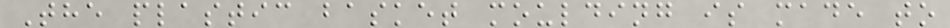The plastic basket moulding is made to
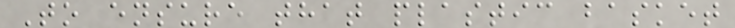To ensure that plastic basket
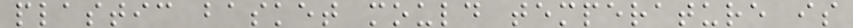plastic basket mould temperature is
